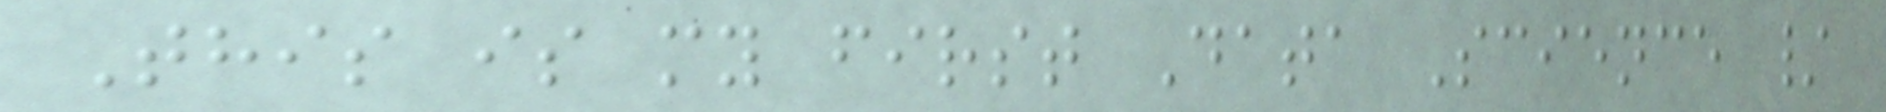This is my first Data Science /
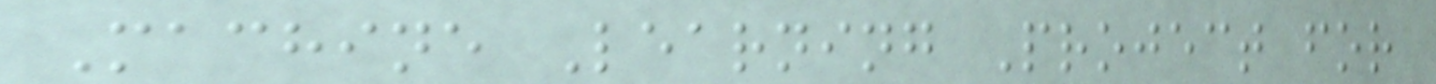Machine Learning Project for
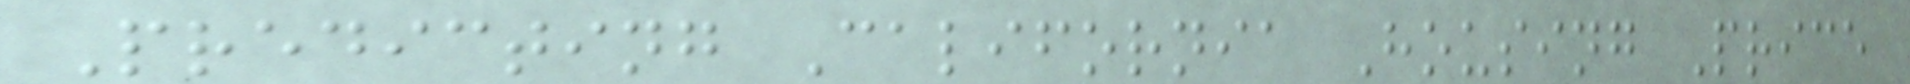Predicting California Housing Price
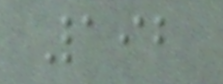192
